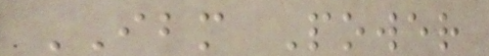IBM Power
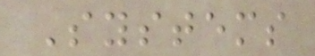Systems
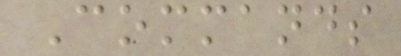Commands
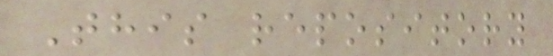This repository
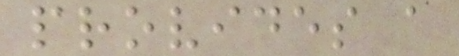provides a
